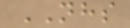NHS
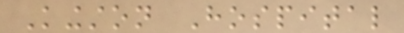Kingston Hospital
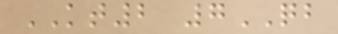KT2 7QB
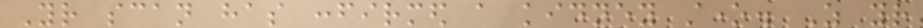Your scan has confirmed a kidney stone. As your
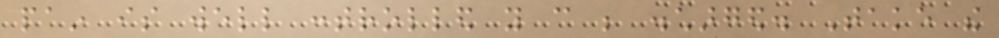pain is well controlled you can be discharged. Take the
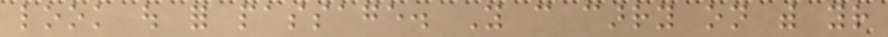look out for passage. You can carry on with your
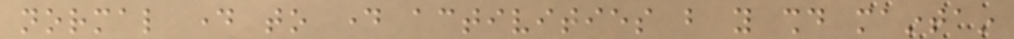normal day to day activities but you should maintain
